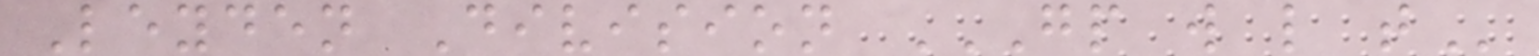Leyden Division GP W L T
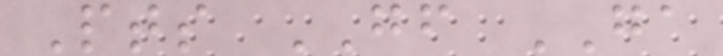Pts GF GA
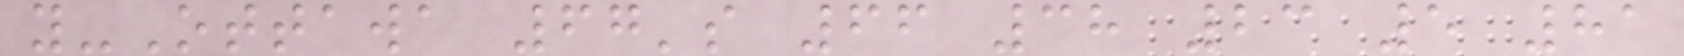y-Ottawa 67's 66 38 23 5 81
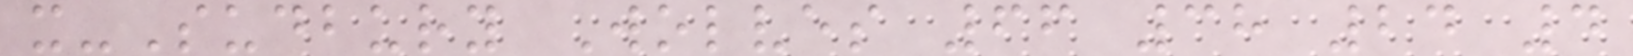x-Sudbury Wolves 66 38 24 4
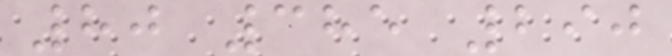80 385 290
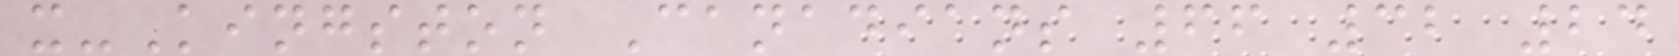x-Kingston Canadians 66 32 24
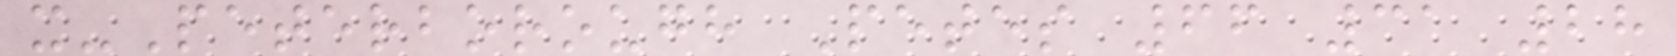x-Peterborough Petes 66 31 28
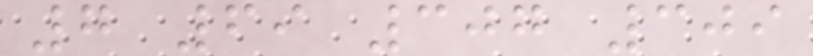7 69 307 309
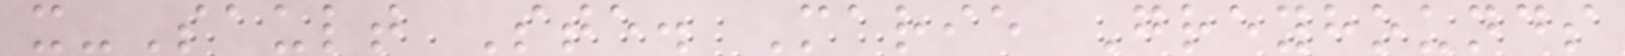x-Sault Ste. Marie Greyhounds
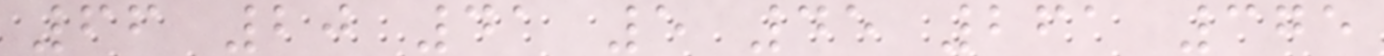66 20 41 5 45 261 375
